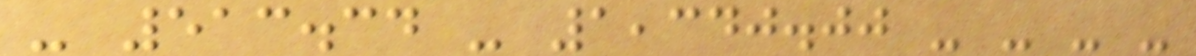- 513.34 - 1,340.00 - - - -
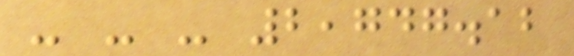- - - 2,747.12
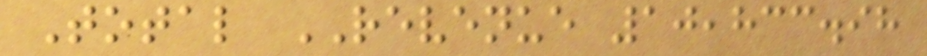Total REVENUE 10,833.98
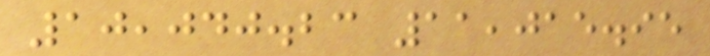10,040.23 11,015.95
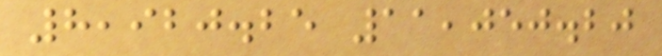8,920.25 11,050.20
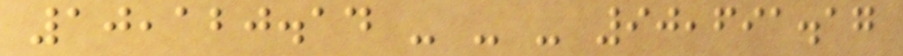10,120.14 - - - 90,691.17
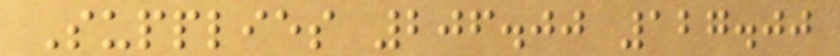Supplies 206.00 127.00
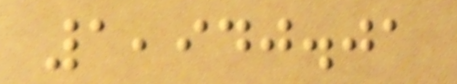1,940.01
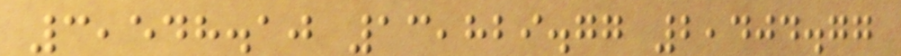3,548.10 13,829.77 2,404.77
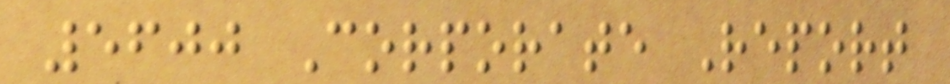5600 Corporate Report
